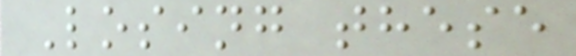Losing these
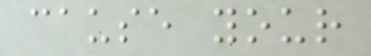cause your
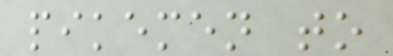pikemen to
